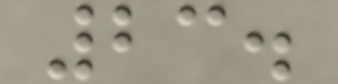23.
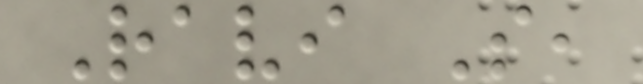Ravi S,
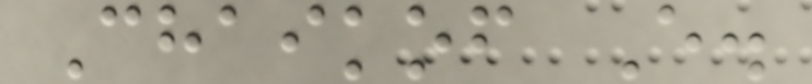Chaikof E.
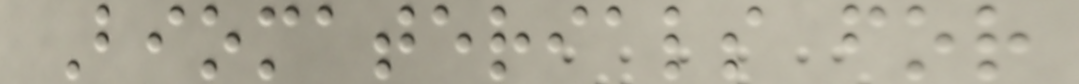Biomaterials for
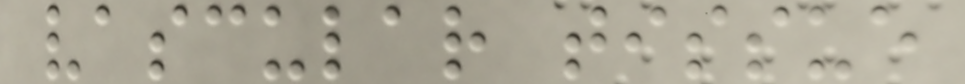vascular tissue
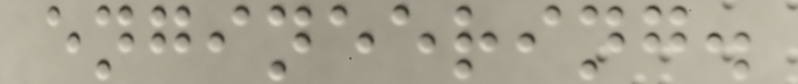engineering.
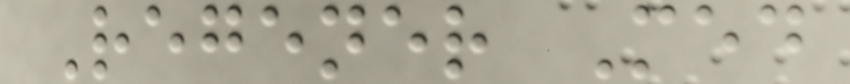Regener Med
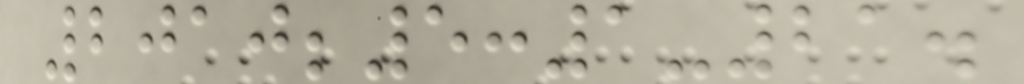2010;5:1-21.
